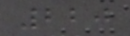220
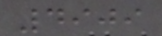4909
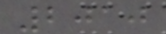2010
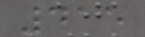415
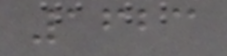1623
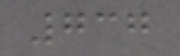737
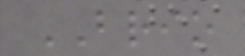BRIO
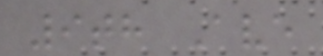9th Ave
